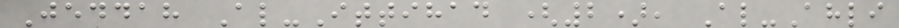Jeddah Al-Ittihad (2), Al-Ahli
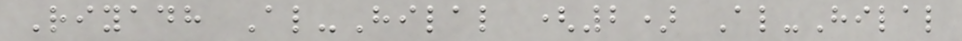Riyadh Al-Hilal (2) Al-Hilal
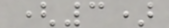(3)
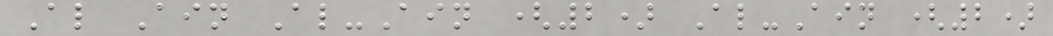Al Ain Al-Ain (2) Al-Ain (2)
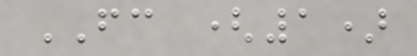FC (1)
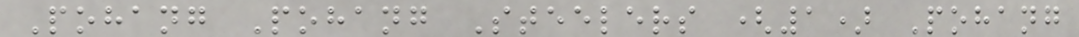Pohang Pohang Steelers (1) Pohang
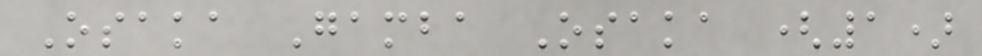Osaka Gamba Osaka (1)
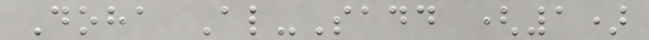Doha Al-Sadd (1)
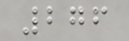276
